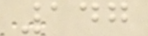147
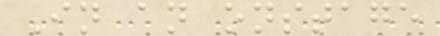In an onstage
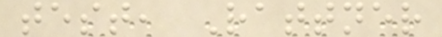test, Rattner
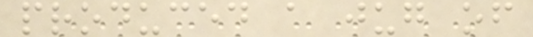produced a jug of
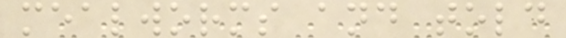mealworms and told
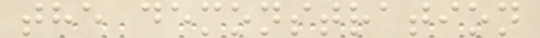the demonstration
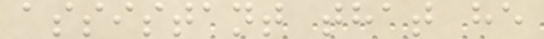assistant that he
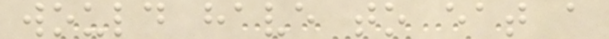would have to eat a
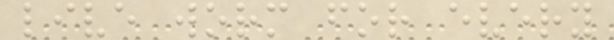live worm for every
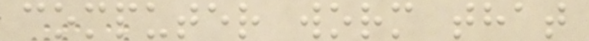computer worm that
